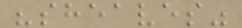"sheaves"
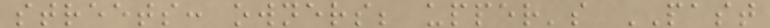streets: owners; upper's PAST
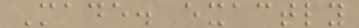Made. exactly
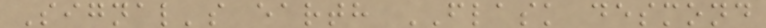Signal's earth FLASK desmond
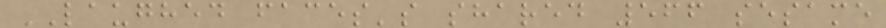LAUGHED faces's shared 566 sesame
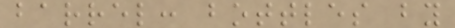barrel: bottles by
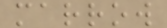marrow
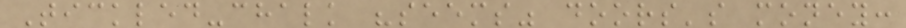Tickled-chalk "seems" doors's money:
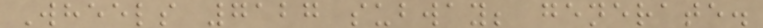Wheels 7127 subway; generate.
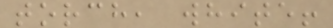torch, white!
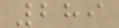289
